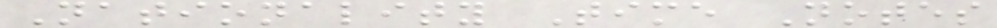Nationality Time Notes
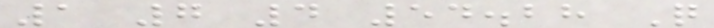1 7 4 54.28 Q
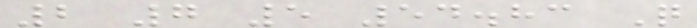2 7 5 54.83 Q
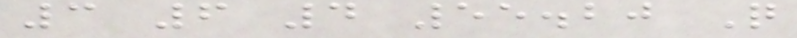3 6 4 55.20 Q
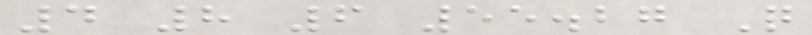4 8 6 55.27 Q
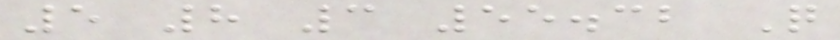5 8 3 55.32 Q
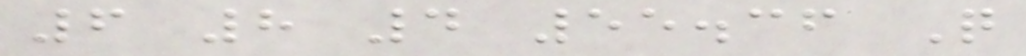6 8 4 55.36 Q
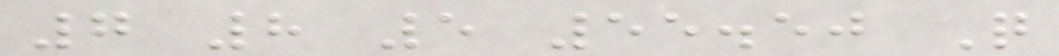7 8 5 55.50 Q
